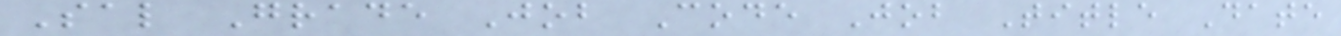Sal Grade Job Code Job Title Date
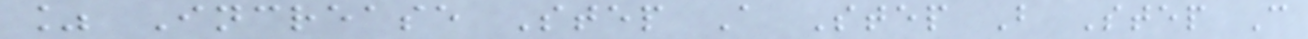% Increase Step A Step B Step C
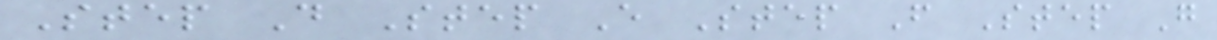Step D Step E Step F Step G
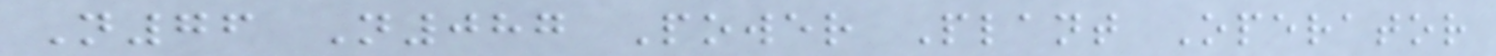N76 N087 Power Plant Operator
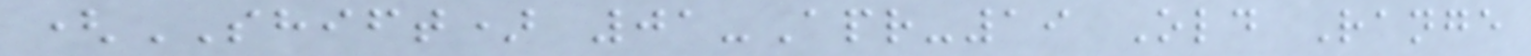(SHIFT) 01-Apr-19 Old Range
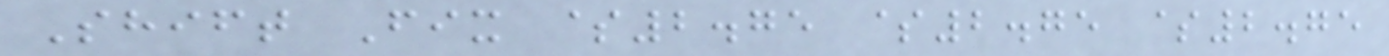Shift Fix $2.75 $2.75 $2.75
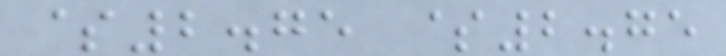$2.75 $2.75
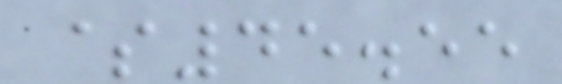$45.55
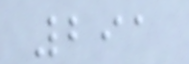291
